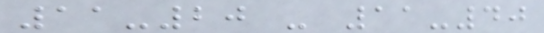11-20 - 11-40
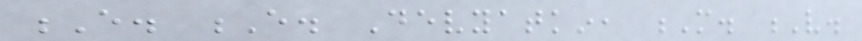E. E. Devyatkin, M. V.
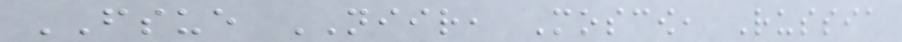FSUE NIIR, Moscow, Russia
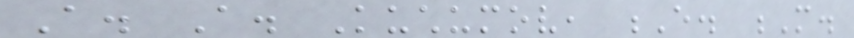A. A. Kuchumov, E. M.
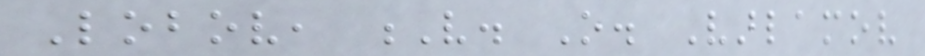Lobov, V. O. Varlamov
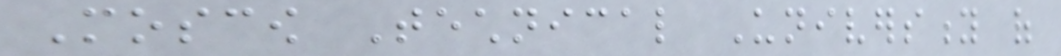Moscow Technical University of
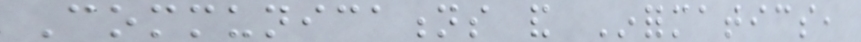Communications and Informatics,
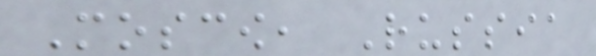Moscow, Russia
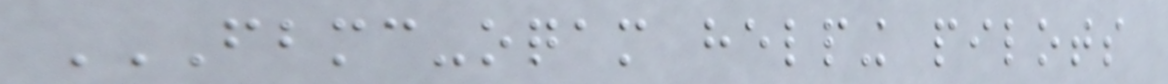FBMC-OQAM HELPING PILOTS
